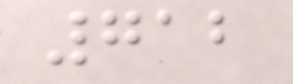712
